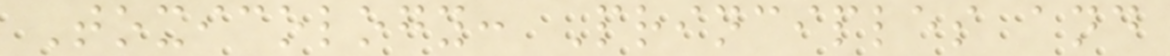Toxicology: Principles and
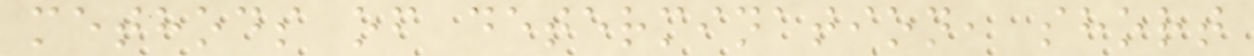methods of determination, short
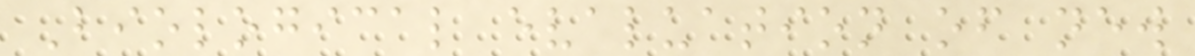Biological evaluation of new
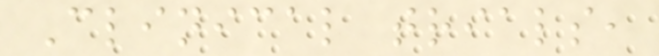Clinical trials,
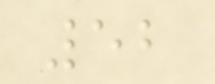52
